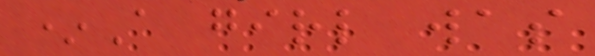*A girl was
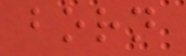born
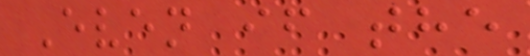Even if the
